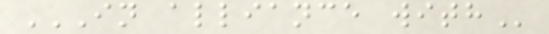IN ALLIANCE WITH
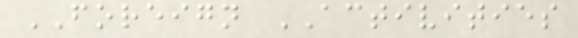FOREIGN ACTIVITIES
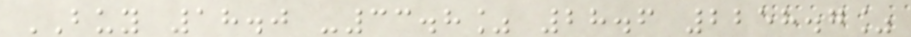BUY 18.0 -33.8% 28.6 2258.7%
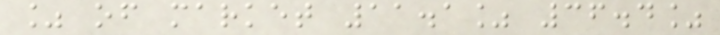% of market 11.1% 36.4%
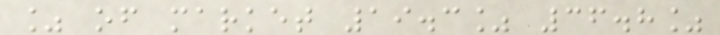% of market 19.3% 36.8%
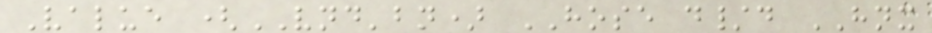Value (VND'bn) HOSE d/d HNX
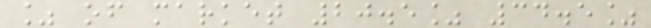% of market 20.5% 34.5%
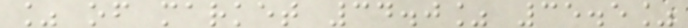% of market 34.0% 35.5%
